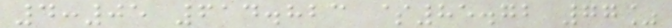4:05 614.823 $85.72 77%
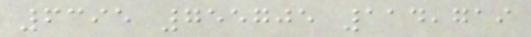6395 755705 114,719
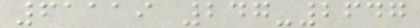61119 247-2647
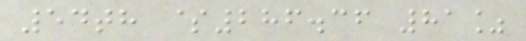54th $286.36 81%
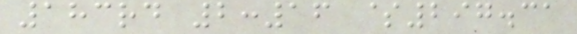183rd 2:16 $297.31
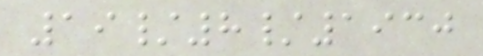19/8/1930
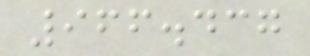966.437
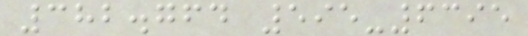382.764 595-6395
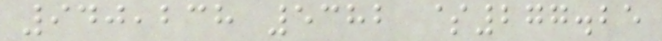940,238 5382 $277.25
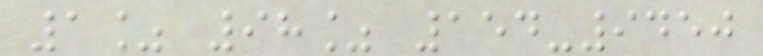1% 98% 154-9450
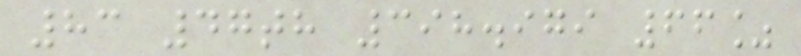83 47th 398.979 66%
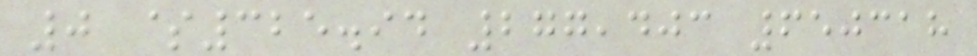0 $325.94 277,403 650318
